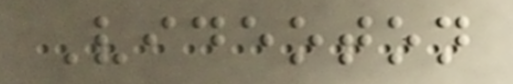Videoton
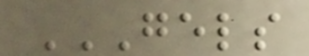GELS
